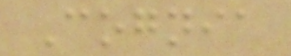Cognia
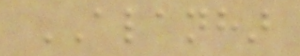ALANHAR
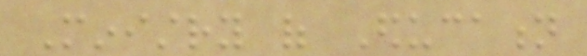Ministry of Education
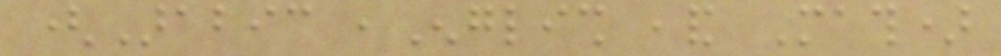(Arabic ,English ,and Math)
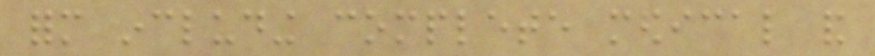form including complete medical and
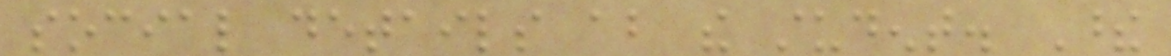social details about the student. These
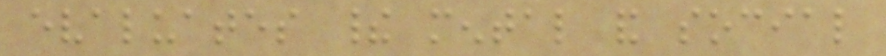evaluates their mental and social
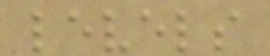levels
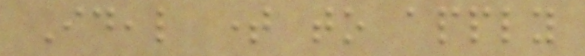Ideal time to apply
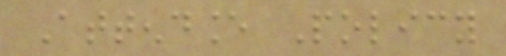Attendance Policy
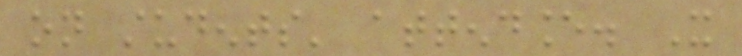on students' attendance. It
